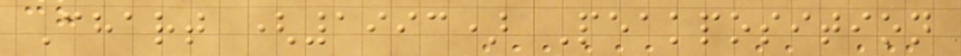Chart (1993) Peakposition
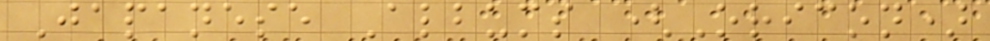Japanese Albums (Oricon)
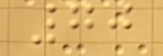70
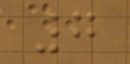7
